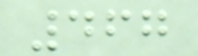467
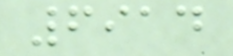6914
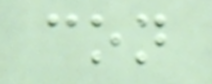con
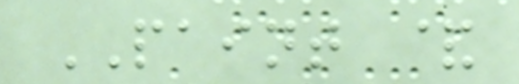PAINT &
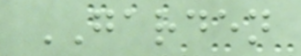GARDEN
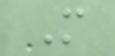M
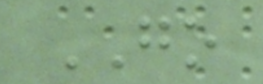GO
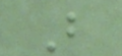B
